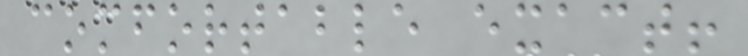comfortable exact!
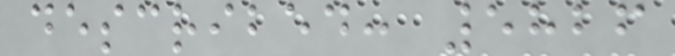described: 5826
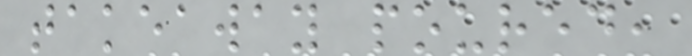takeaway poured,
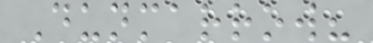Dunmarrow?
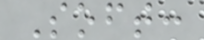Soft:
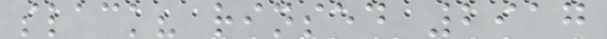slack? rinsed 2917
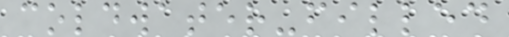coldwater-filled
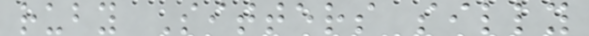ruby Sitters silly
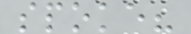spoke?
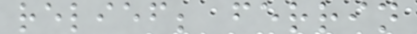relief; ferrin
